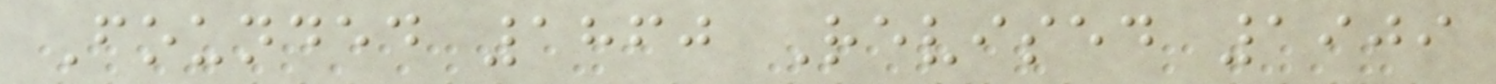Founded 1860 Revised 1909
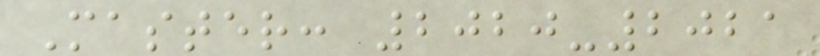Master: 2020-2021
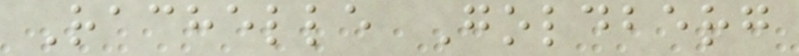Rachelle Goldberg
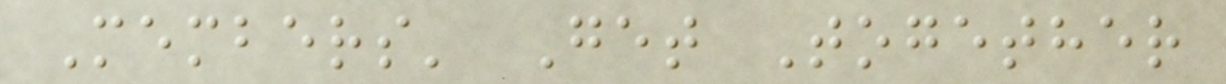Members' Get Together
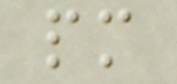pm
